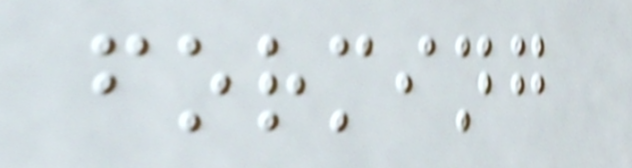forming
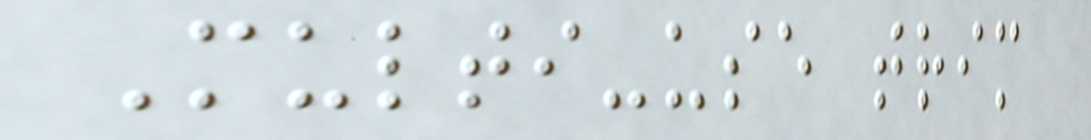Multi-use trim
